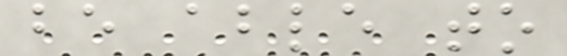be able to
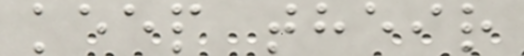keep their
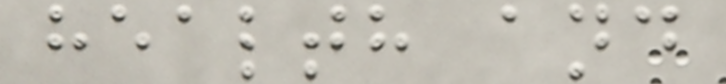health and
